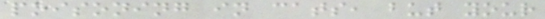poisoning in cats, but your
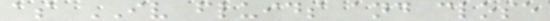as IV fluids and close
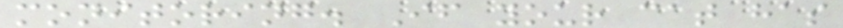monitoring. If your cat has
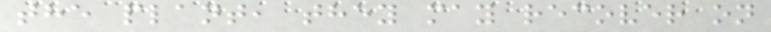the plant, they may recover on
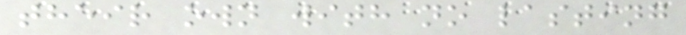their own with no lasting
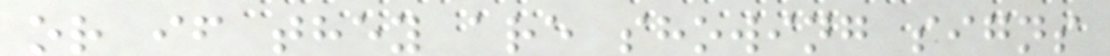or if they are showing signs
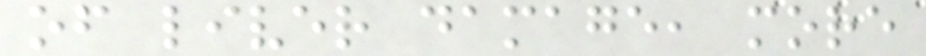of liver damage, more
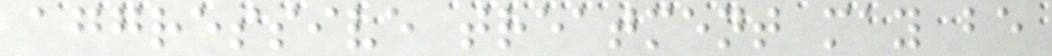aggressive treatment may be
